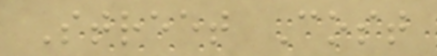Street Cost
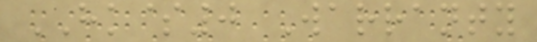HK$0 Warranty
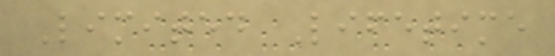Limited Lifetime
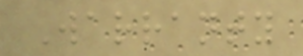Warranty
